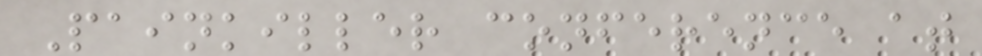Painkiller conference at
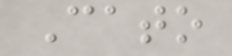Cato
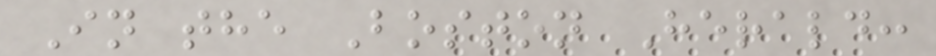In the Boston Herald:
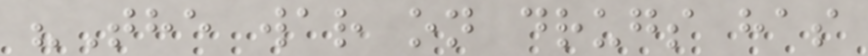"The war on drugs has
